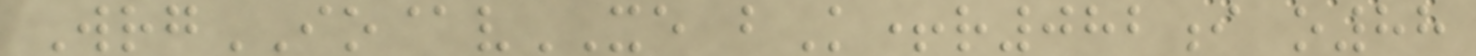WrgIO@vXE bK+r082i o88
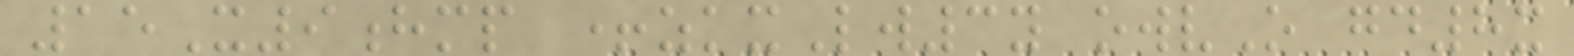15X9hmp +zkxLw3y owvO gd8x
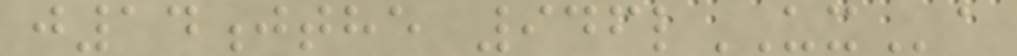j14jthe 946lUXa
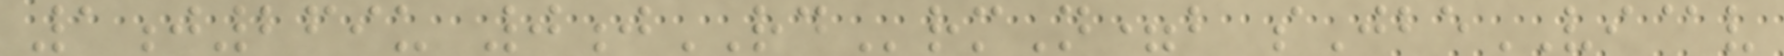1j269u 0jRDrmN=b sJbeVI@v
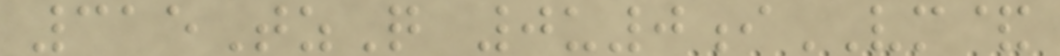315TzQ 0u0iVM&
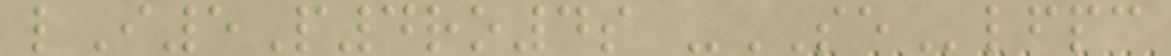lI5P4ro4s -SElfpc
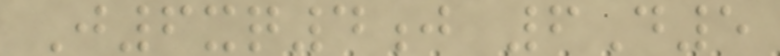J6xq4j 6D5
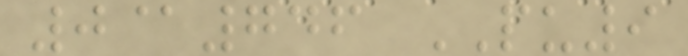0@746 PU9
